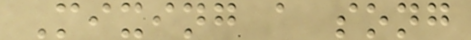Mixing a song
